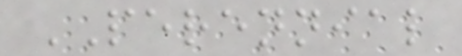PERENNIAL
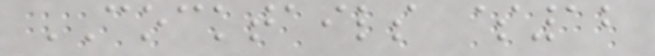COCKTAILS $12
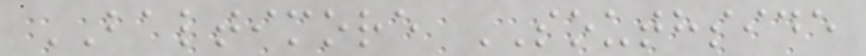BALTIMORE SOUTHSIDE
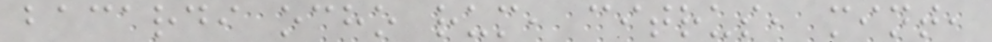bacardi ocho rum, citrus, mint,
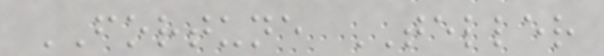FORTUNE TELLER
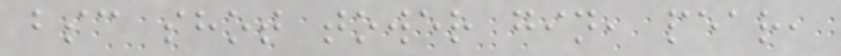bsc shot tower gin, pear,
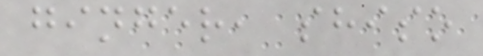ginger, shiso
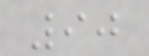90
